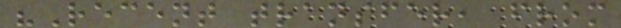"Recent transfer, from
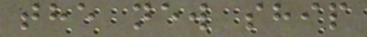the new ship
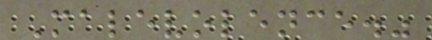Malevolence."
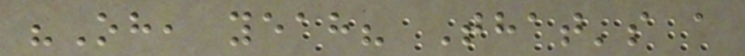"Oh, yeah? That's a
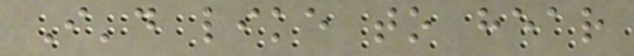I'd like to hear
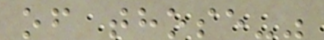of those-"
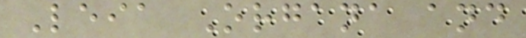Leia Organa and
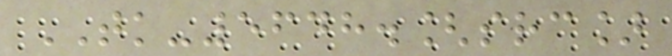TK-5648.[src]
